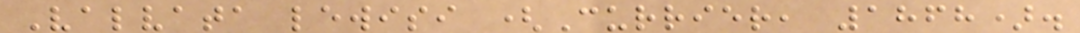Valvata lewisi (Currier, 1868).
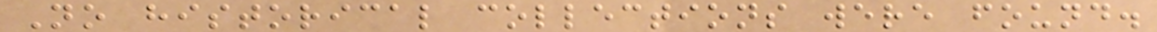No historical collections were found.
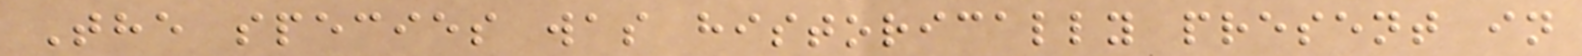The species was historically present in
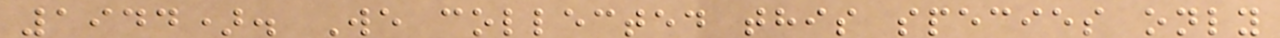1944). We collected this species only
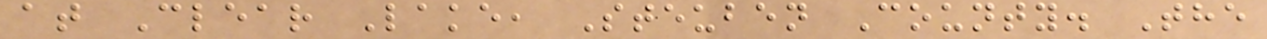at Clear Lake, Steuben County. The
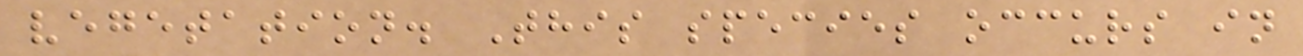vegetation. This species occurs in
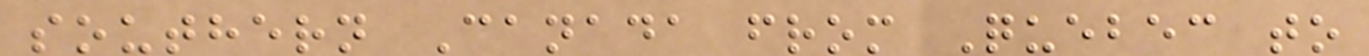southern Canada from Quebec to
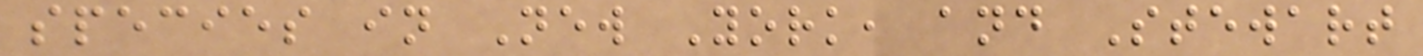species in New York, and Stewart
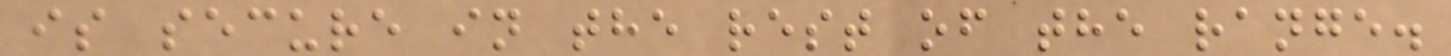is secure in the rest of the range.
